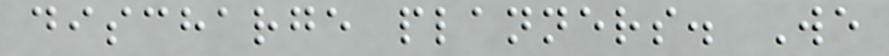discharge planners. We
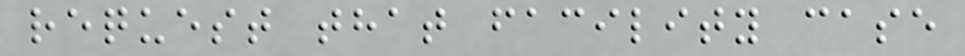request that facility case
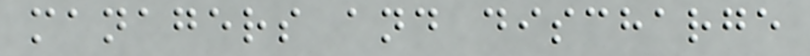managers and discharge
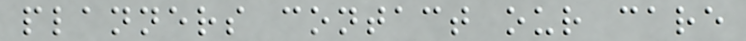planners contact our care
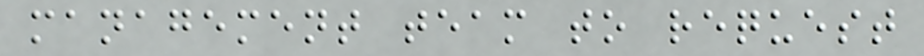management team to request
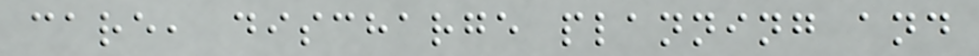care, discharge planning and
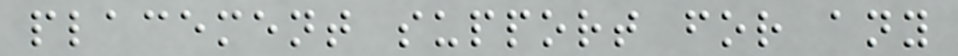placement support for any
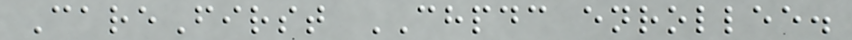CareFirst CHPDC enrollee.
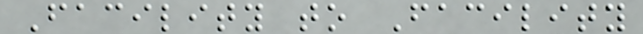Facility to Facility
